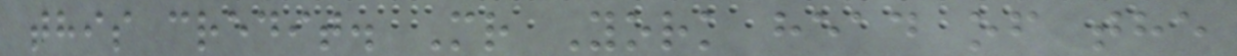this credit. Mr York head of the
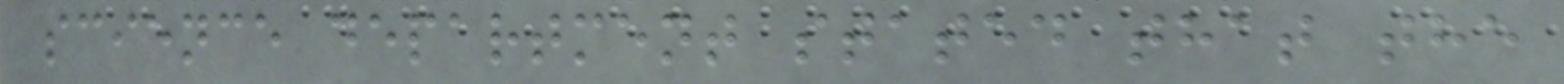science department stated that the
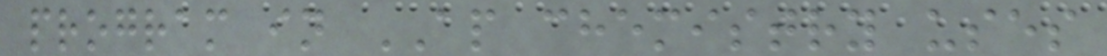program in AP chemistry uses
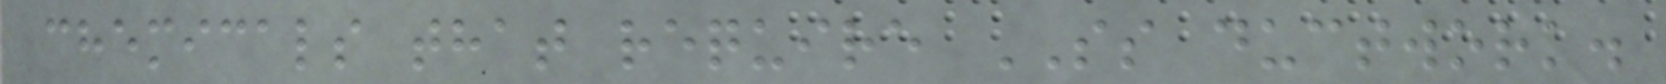chemicals that require SS ductwork.
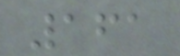161
